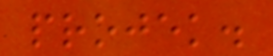projek.
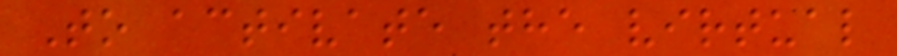To activate the virtual
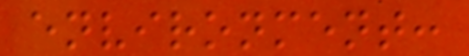environment:
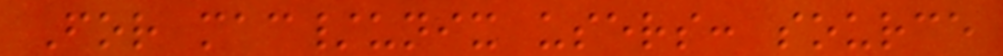For mac/unix users: source
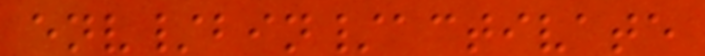env/bin/activate
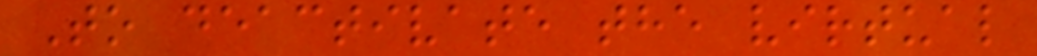To deactivate the virtual
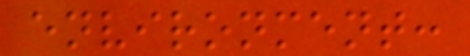environment:
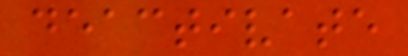deactivate
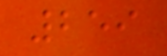259
